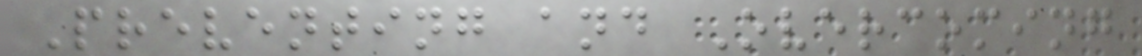Preventing and Overcoming
